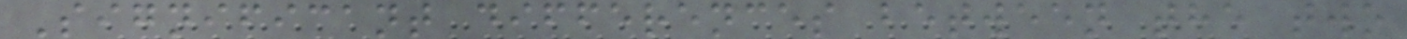Significant differences between the two
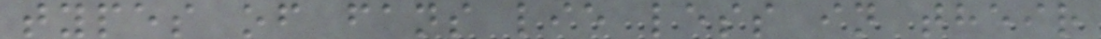types of fans lie less in their
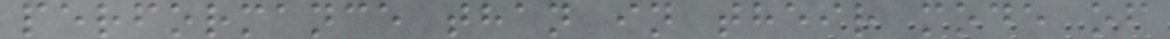performance than in their mode of
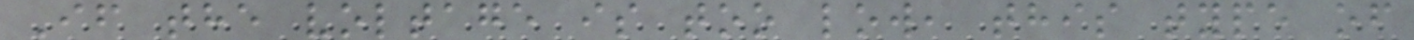If the voltage is too low, this type of
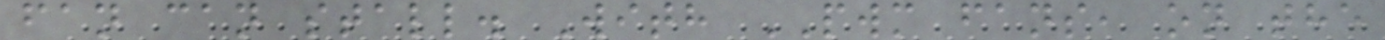fan can stall. With PWM fans, on the
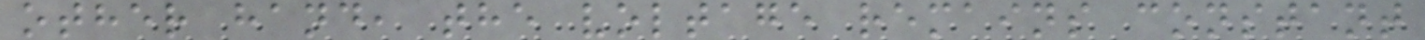other hand, the voltage remains constant
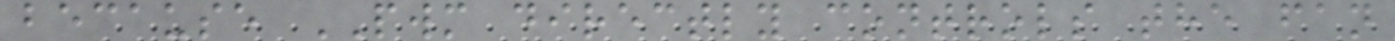because PWM directly controls the fan
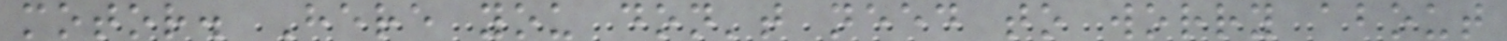motor. Here you don't need to worry about
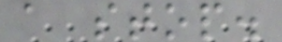a stop.
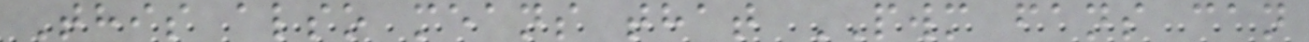This also means that PWM fans can
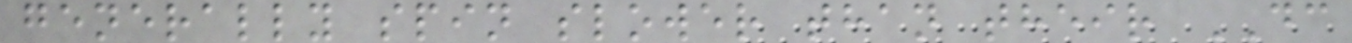generally spin slower than their DC
